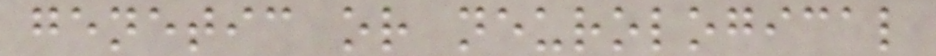genetic or neurological
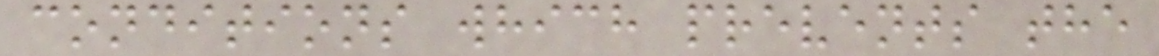conditions which prevents the
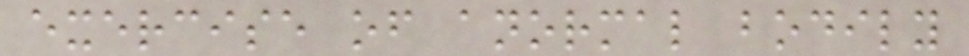exercise of anormal bodily
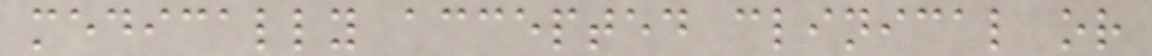medically accepted clinical or
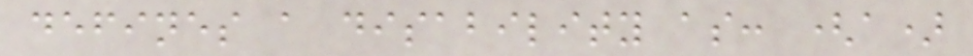defines a disability as: (a)
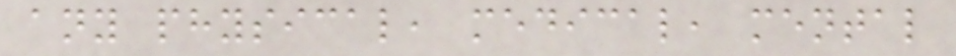any physical, medical, mental
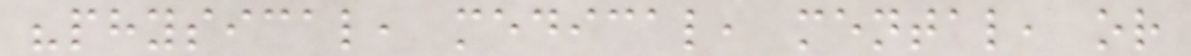"physical, medical, mental, or
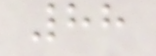88
